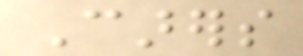Carers
